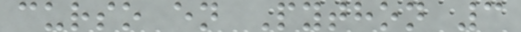curso en Python 3
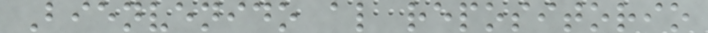Bienvenido al repositorio
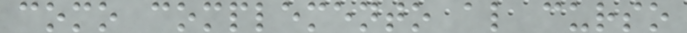como complemento al curso
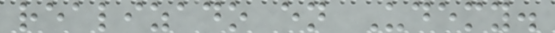realizado en Udemy.
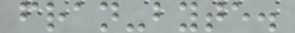fran-byte.
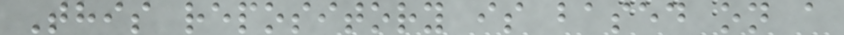This repository is based on a
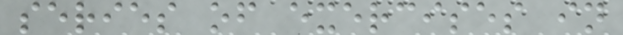series of exercises in
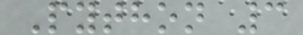Python 3
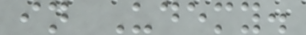in Udemy.
